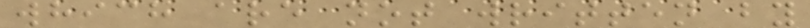which are not written by
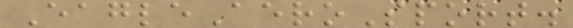EagleAeroSport.
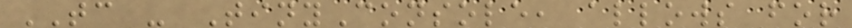TC - TinyConsole, allows for
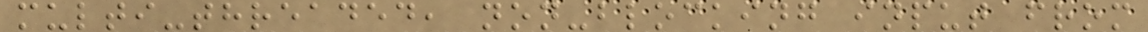multi-threaded, non-blocking input from
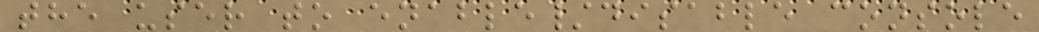the user to enable/disable console
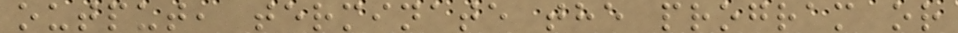output, terminate the program or
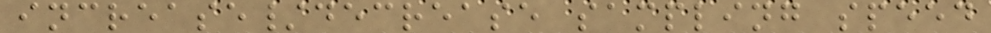increase/decrease sampling speed
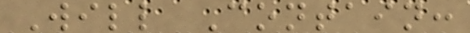Will Contain:
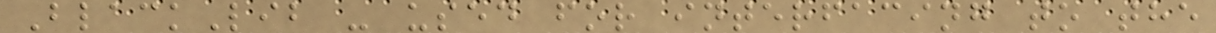BlackLib - used for interfacing to the
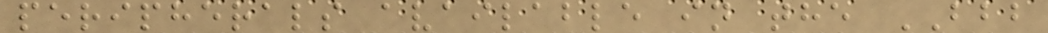peripherals available in the BBB
